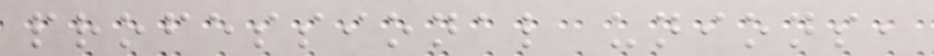professional unions,
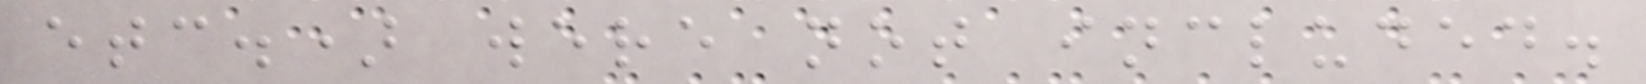etc.) were not included.
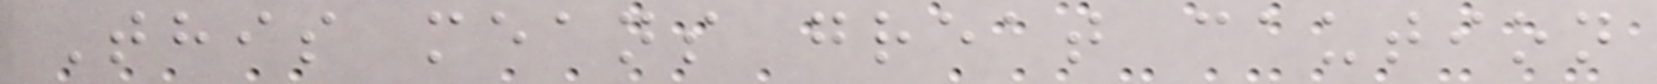This means great caution
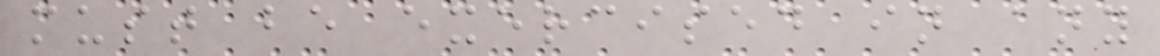must be exercised in any
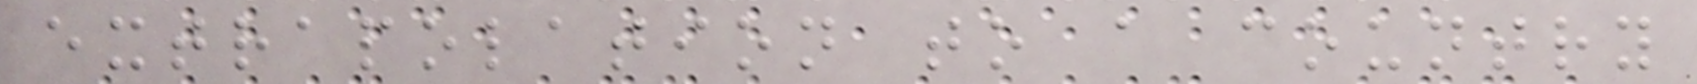extrapolation to a country
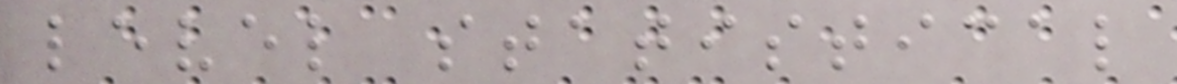level statistical
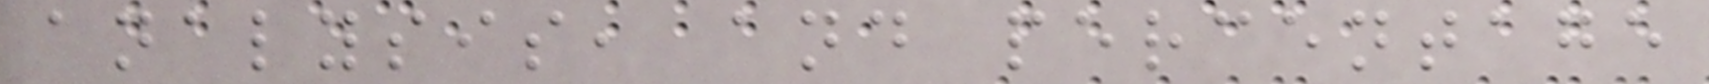analysis, and percentage
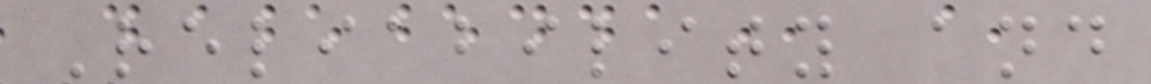Reliability and
